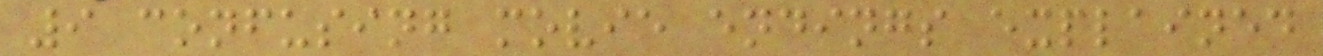9 confusing movie endings explained
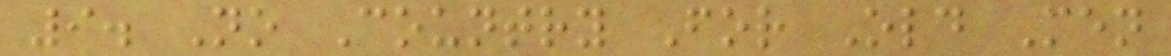9. No Country For Old Men
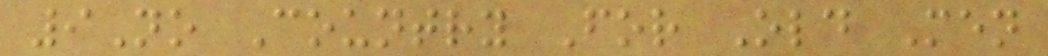9No Country For Old Men
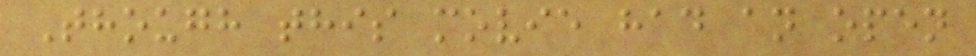Though this movie had an open
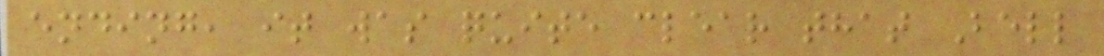ending, it was quite clear that Bell
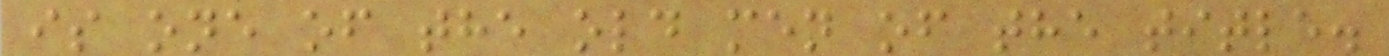is one of the old men of the title.
